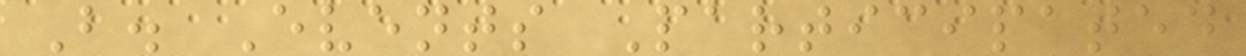B. Events Participated
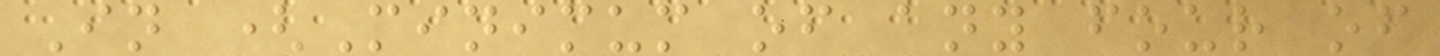In (Minimum of any four of
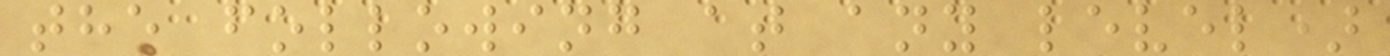the following at any level)
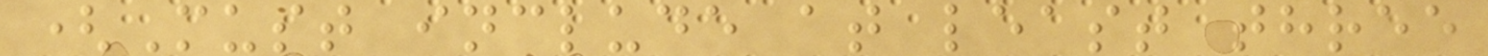(Must include at least three
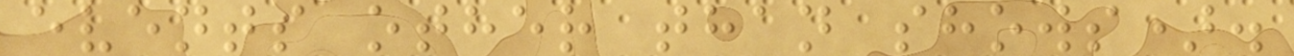events other than shows).
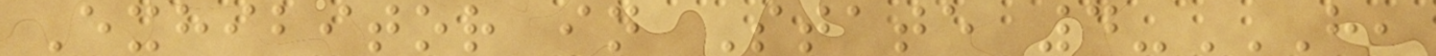Exhibitor in State 4-H,
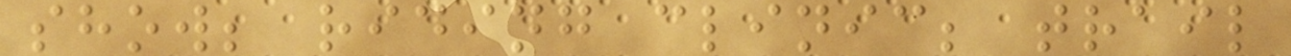show; riding clinic; trail
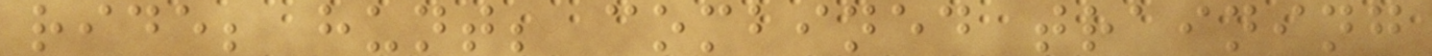ride; hunt; combined training
